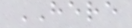HERE
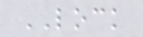LOCK
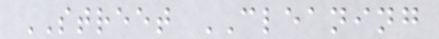STREET CLEANING
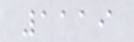1119
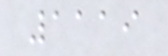1119
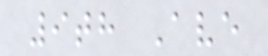9th Ave
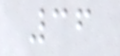36
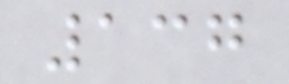137
